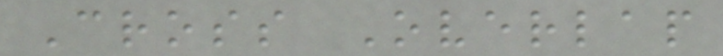Cross Overlap
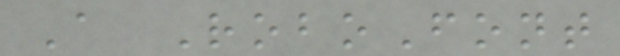A RoboFont
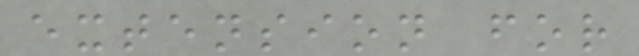extension for
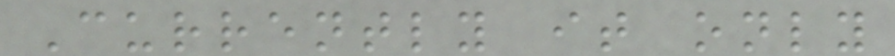Currently it only
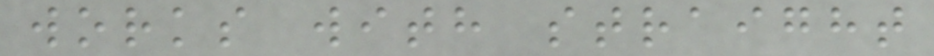works with straight
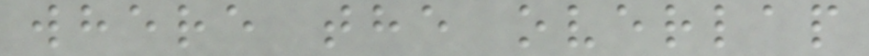where the overlap
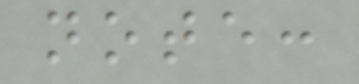note:
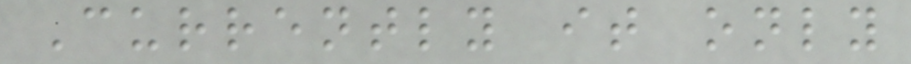Currently it only
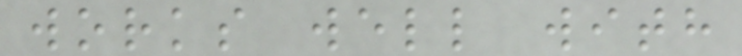works well with
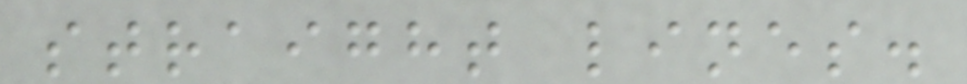straight lines.
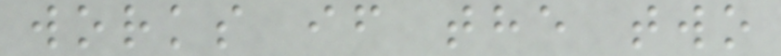works if the two
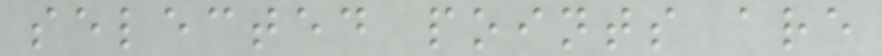selected points are
